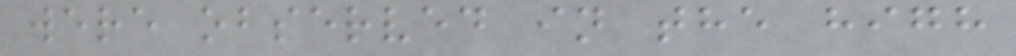were observed in the high
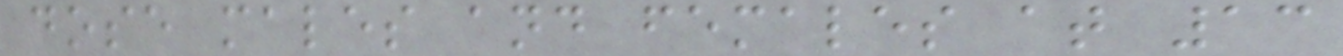dose males and females at 13
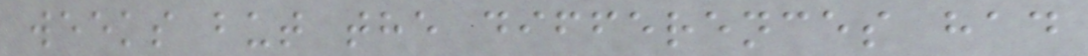weeks but the differences had
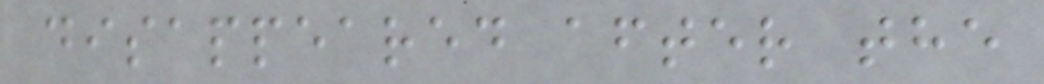disappeared after the
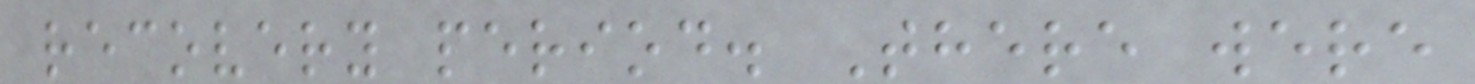recovery period. There were
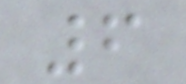6
